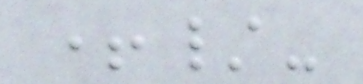+/-
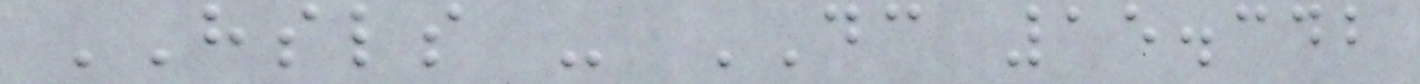HSLS - DC 15.342
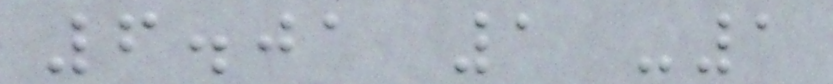6.01 1 -1
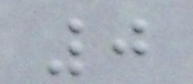0
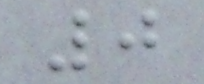0
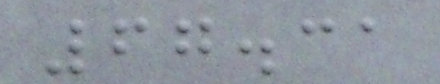67.31
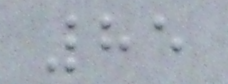85
